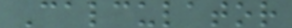Calculator
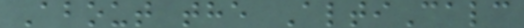About the AltiCalc
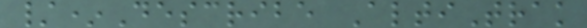/*Describe AltiTrak
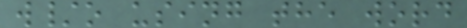w/o using the word
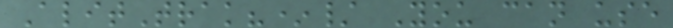AlitTrak?*/ You can use
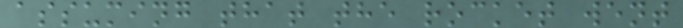assuming that the rocket went
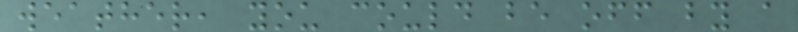weather, you could be off by a
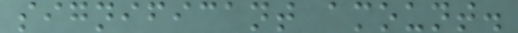significant amount.
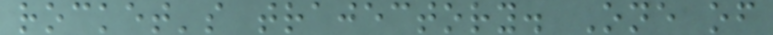rocket's trajectory. One of
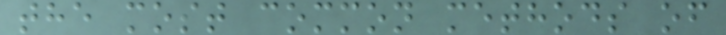the most common methods of
